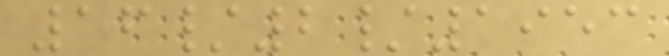16/2/1953
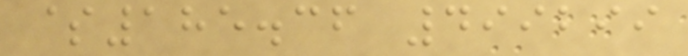$185.36 499299
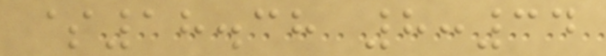$18.38 8:34
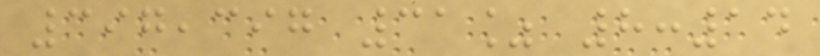397,397 31% 8:14
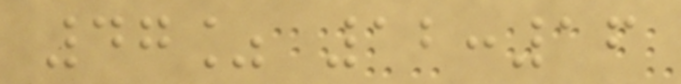47% 12:16
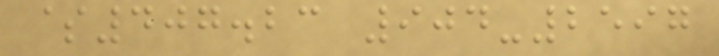$407.23 904-2597
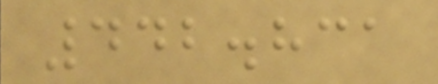442.831
